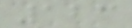123
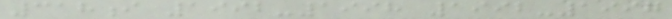318i 1992-1998 1992-1997
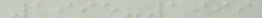1995-1999
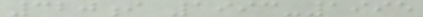320i 1993-1995
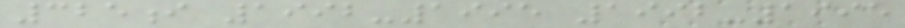325i 1992-1995 1992-1995
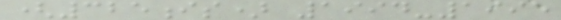(325is) 1994-1995
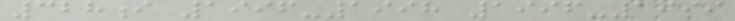328i 1996-1998 1996-1999
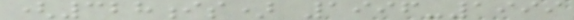(328is) 1996-1999
